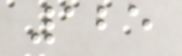125
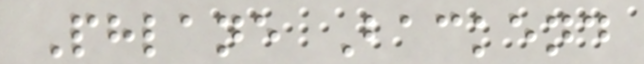Phlane Backend
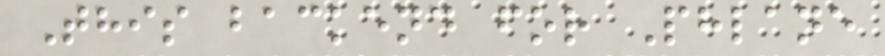This backend for Phlane
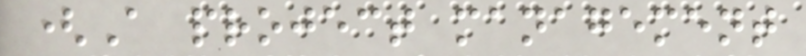(A project management
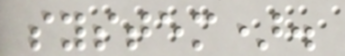system).
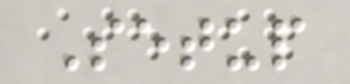Setup
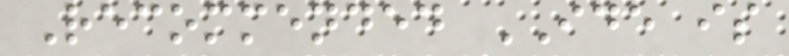Recommended IDE is
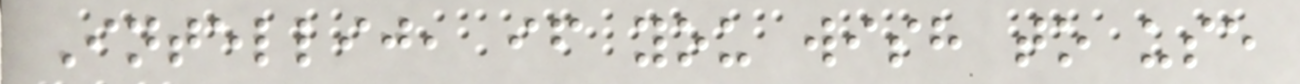Intellij, if you wish to use
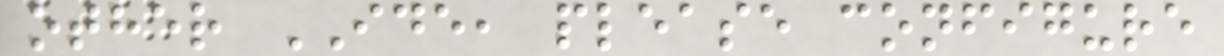other IDE, please configure
